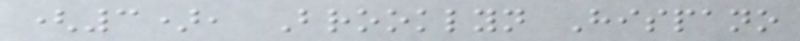(3), Brooklyn Hispano
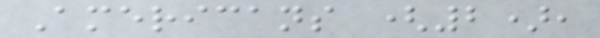Americans (2),
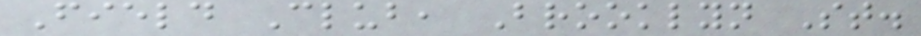Field Club, Brooklyn St.
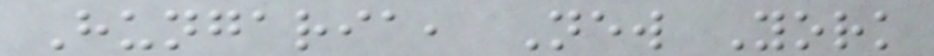Hungaria, New York
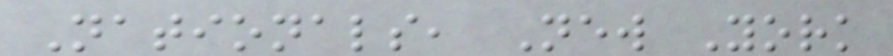Nationals, New York
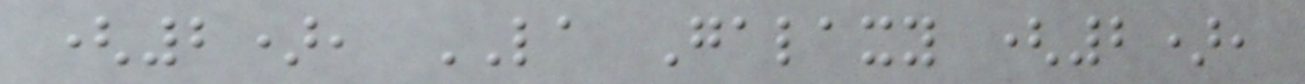(2), LA Galaxy (2),
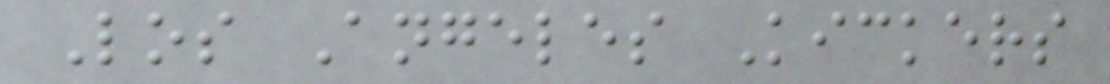Los Angeles Kickers
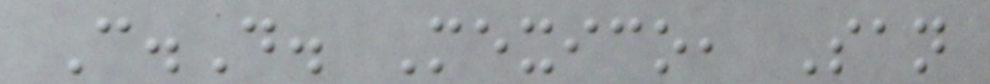C.D. Mexico, San
